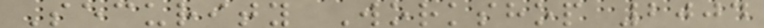Security Workshop 2004
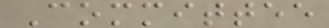Committee
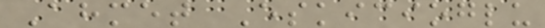Ahmet Eskicioglu
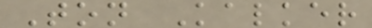Ton Kalker
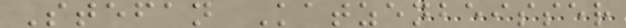Stefan Katzenbeisser
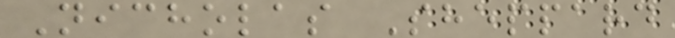Nicholas Sheppard
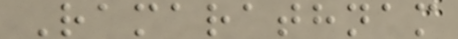Ramarathnam
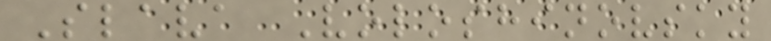Slava Voloshinovsky
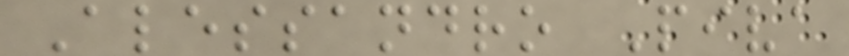Alessandro Piva
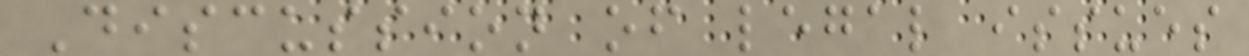Discussion of legal issues
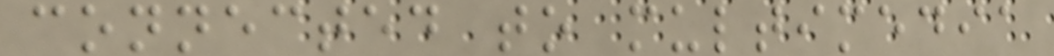connected to multimedia
